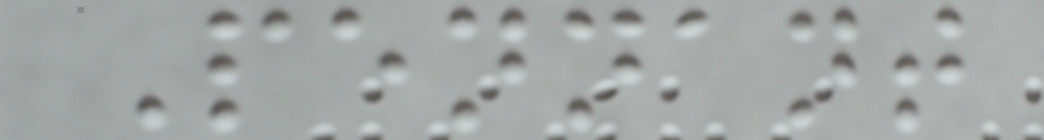Pennant
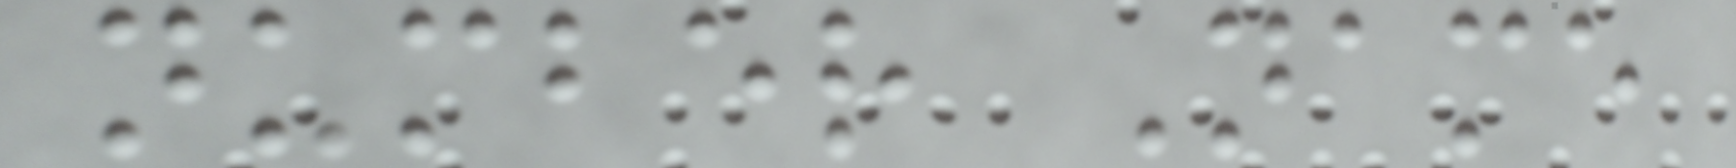number Name
